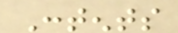Contents
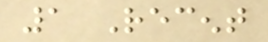1 Recent
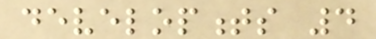developments 4
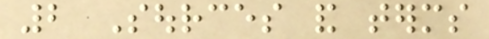2 Sources and terms
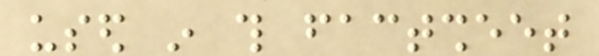used in this factsheet
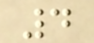4
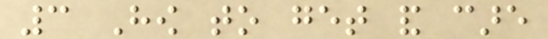3 How to get and care
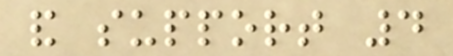and support 4
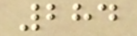284
